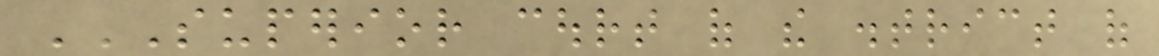SUPERIOR COURT OF THE DISTRICT OF
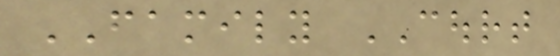FAMILY COURT
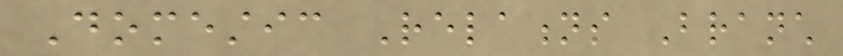Domestic Relations Branch
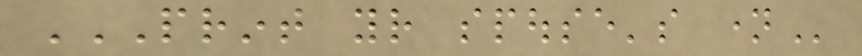PRINT YOUR SPOUSE'S NAME
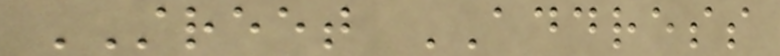STREET ADDRESS
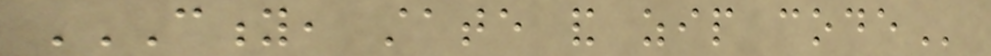CITY, STATE AND ZIP CODE
